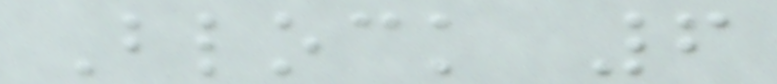Block 6
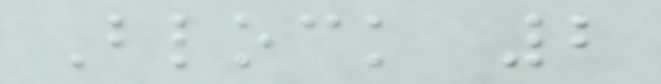Block 2
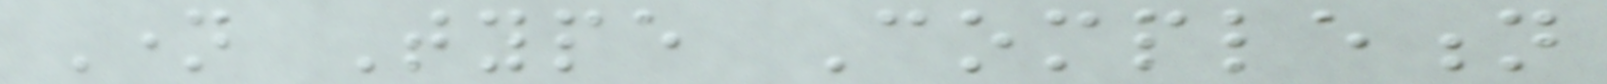Name Type Completion
